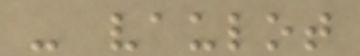- vaulot
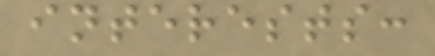interests:
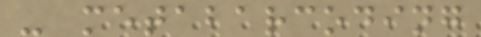- metabarcoding
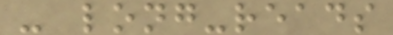- long-reads
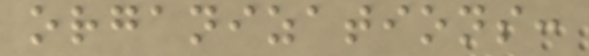organizations:
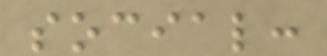social:
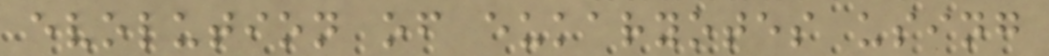evolution of eukaryotes using
